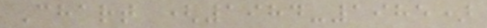Chart (1984-1985)
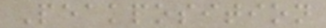Peakposition
